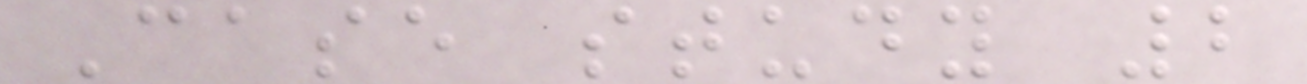Case study 2
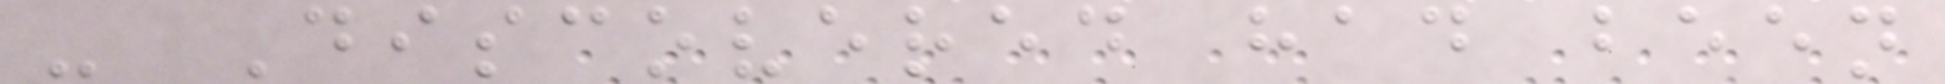- Discovered had been
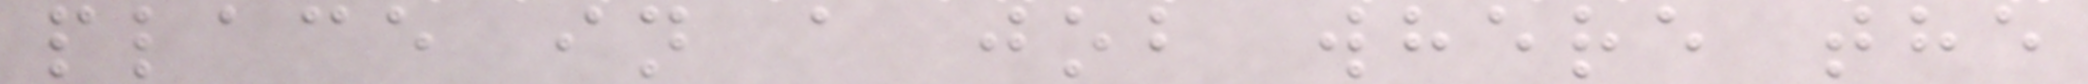place in a job where the
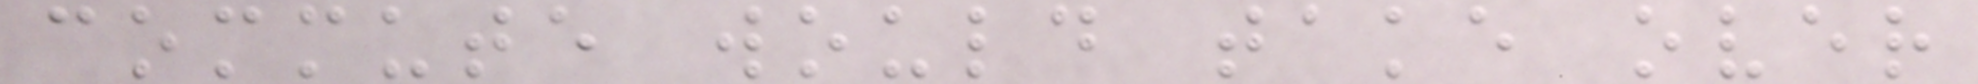commute would take over
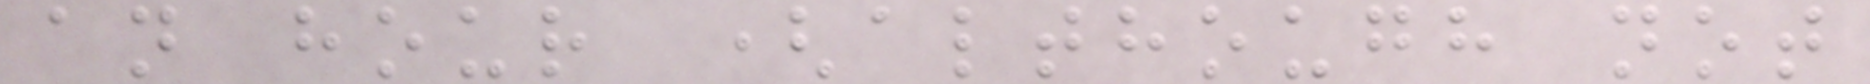an hour (although not
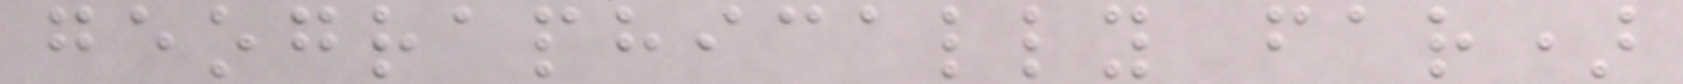geographically far)
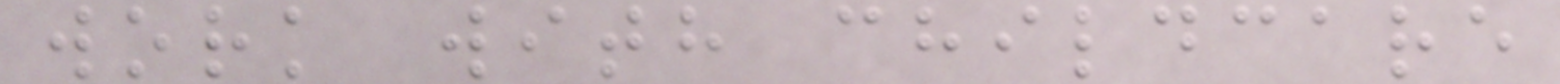work with childcare
